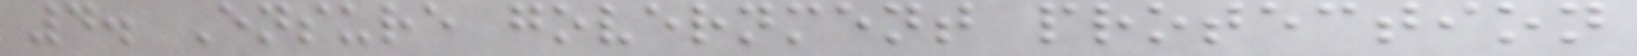4. Ensure government protection
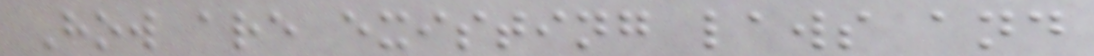How are existing laws and
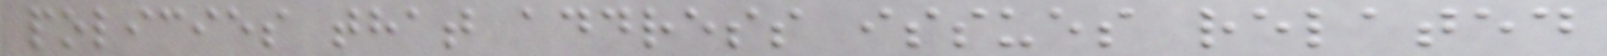policies that address issues related
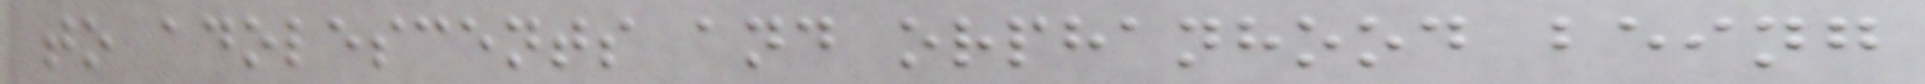to adolescents and orphanhood being
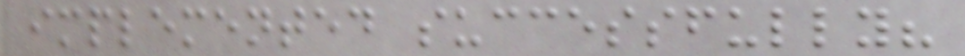implemented successfully?
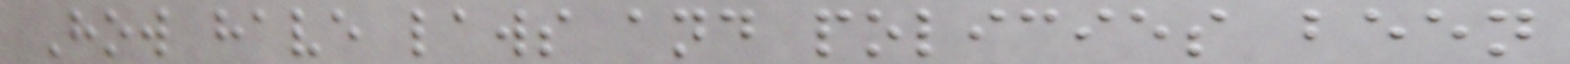How have laws and policies been
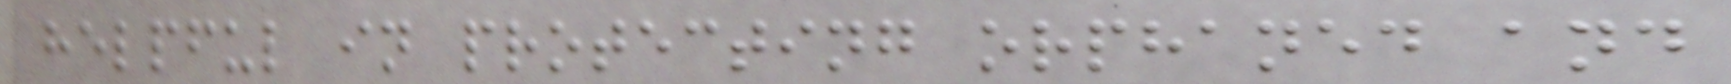helpful in protecting orphaned and
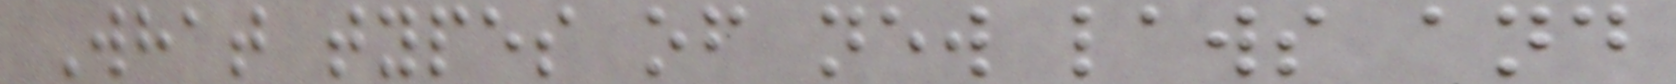What types of new laws and
